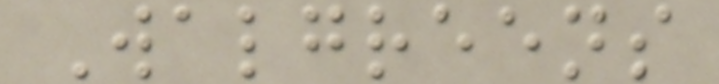Walgreens
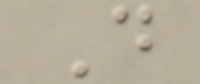D
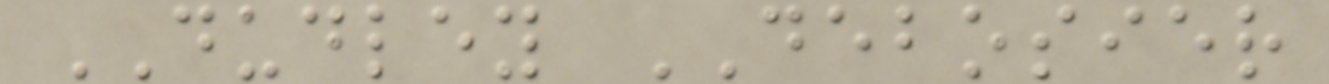DUDLEY DEBOSIER
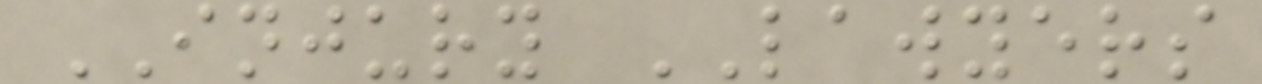INJURY LAWYERS
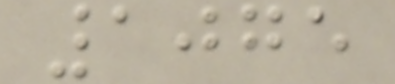1075
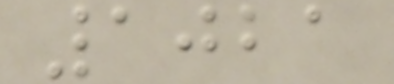1021
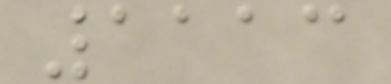1113
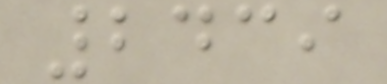2439
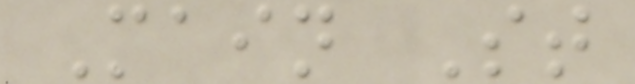Main St
